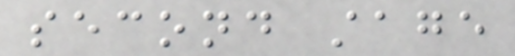second stage
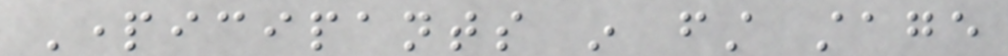Participants in first stage
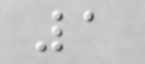1
